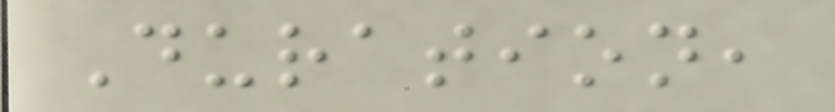Duration,
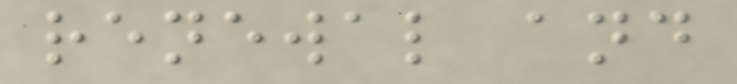renewal and
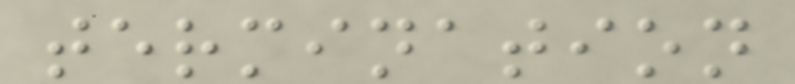termination
